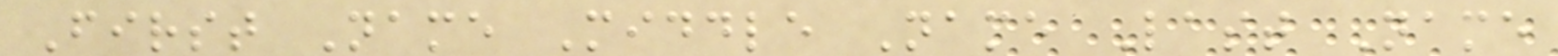First Name Middle Name Last Name
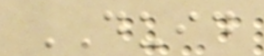DUID
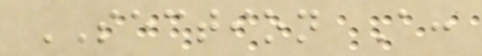SECTION A:
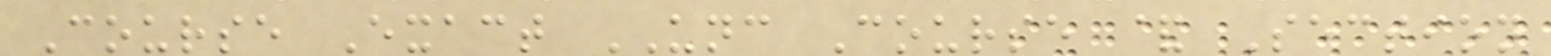Course Exact UNC Course & Section
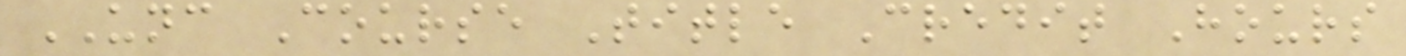UNC Course Title Credit Hours
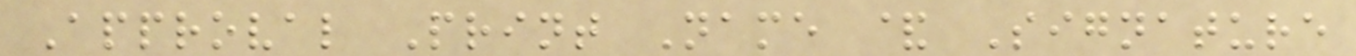Approval Print Name & Signature
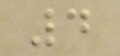4
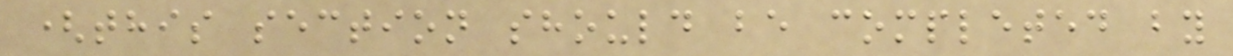(this section should be completed by
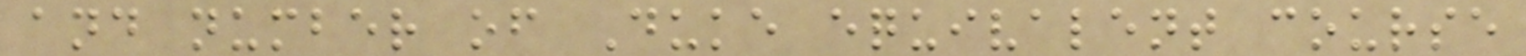and number of Duke equivalent course
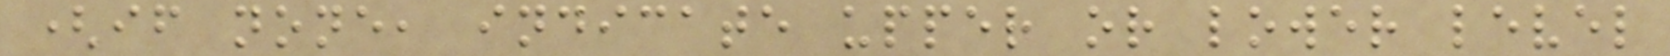(if none, indicate upper or lower level
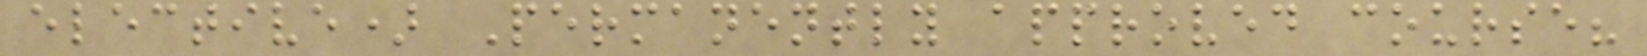elective) Permanently approved course?
